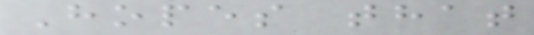Hopes that
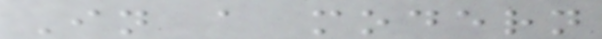In a modern
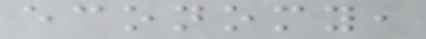economy,
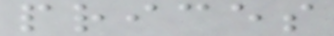prices
